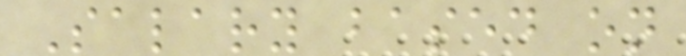Salary based on
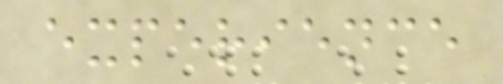experience
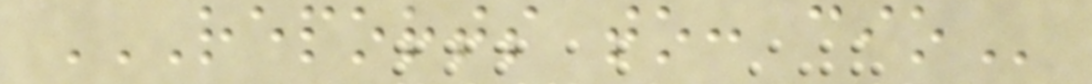REPORTS TO: CIO
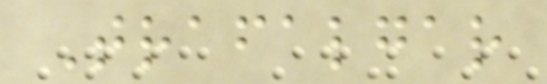Trafalgar
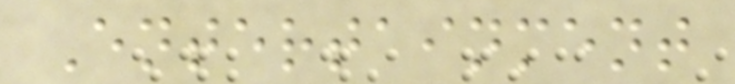Entertainment
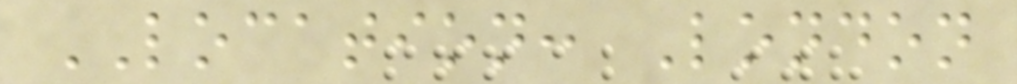LOCATION: London
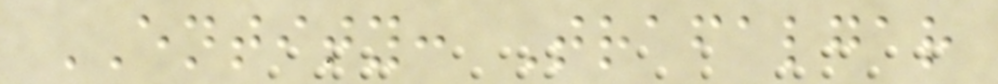ENTITY: Trafalgar
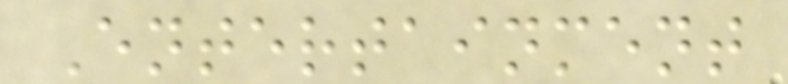Entertainment
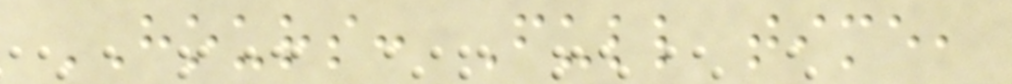HOURS: Full time,
